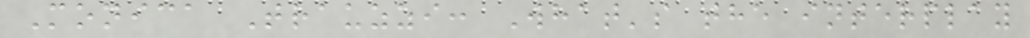Monica Trauzzi: What's the interplay
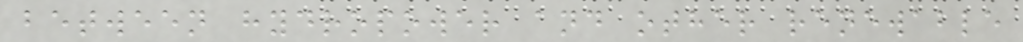between hydropower and other renewable
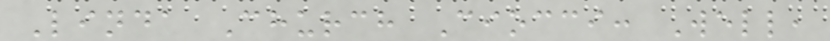Linda Church Ciocci: Well,
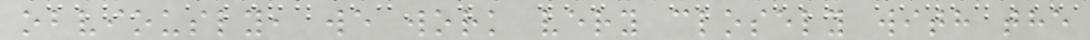obviously, we work very closely with the
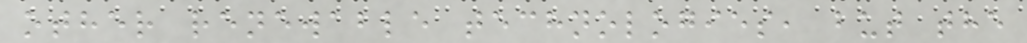other renewable technologies, but the
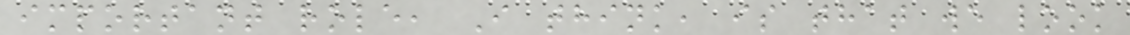important role, I think, is that we look
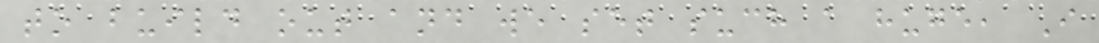to build out and we set such a huge, I
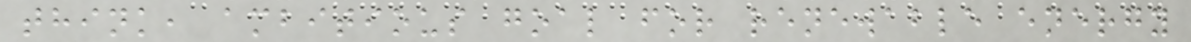think, ambitious goal for renewable energy
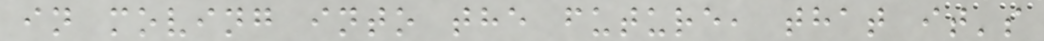in moving into the future, that it's
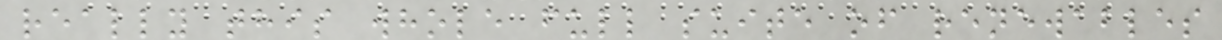really this whole full suite of renewables
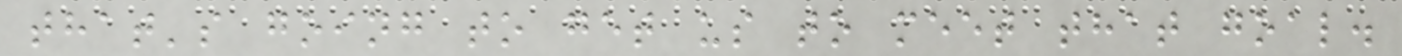that's going to get us to meet that goal.
